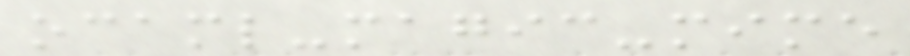ocaml-magic-mime
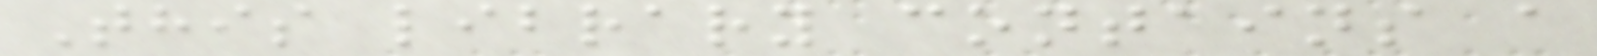This library contains a
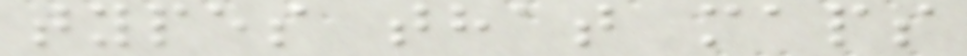types that maps
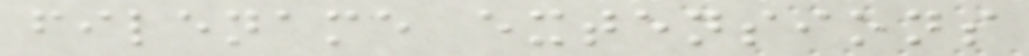filename extensions
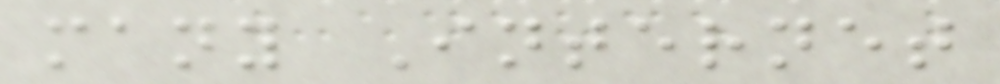many Internet
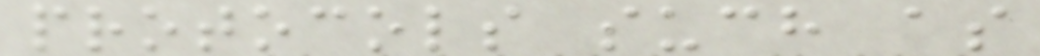protocols such as
